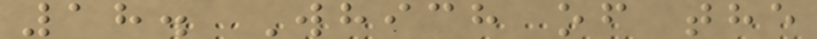18. Which of the
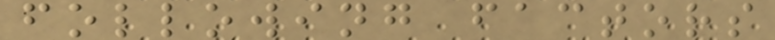following factors
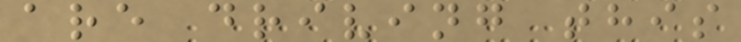are driving this
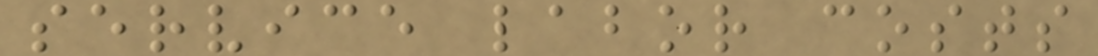service labor costs
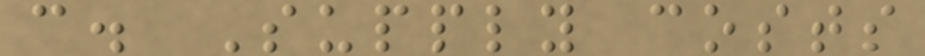c. Supply costs
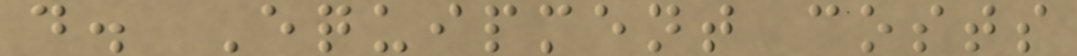d. Equipment costs
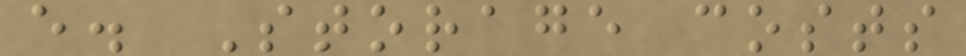e. Storage costs
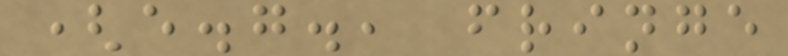(e.g., fringe
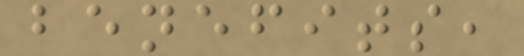benefits,
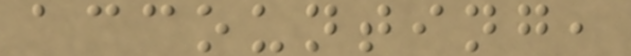accounting,
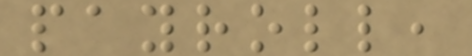payroll,
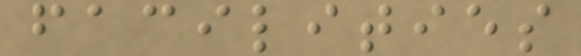facilities
